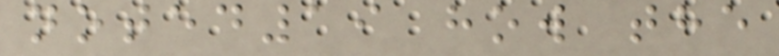noted19 how the
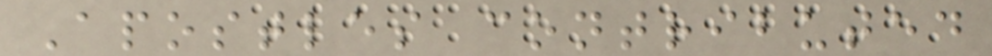Apostles contributed
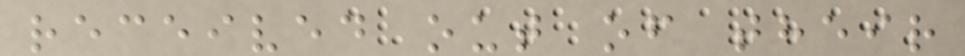received out of their
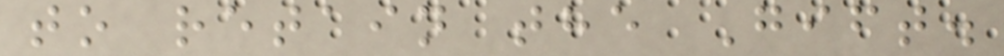to retain the Gift.
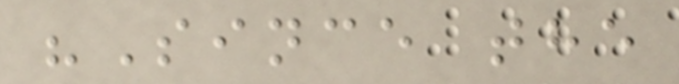"Since the
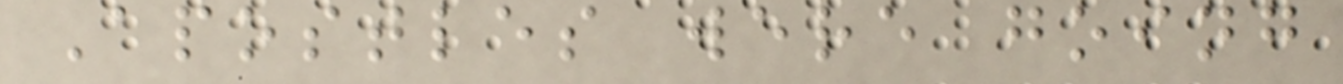Apostles were going
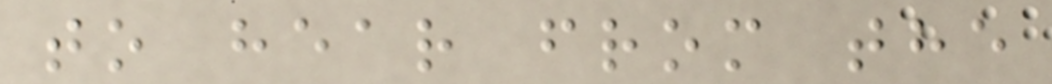to hear from the
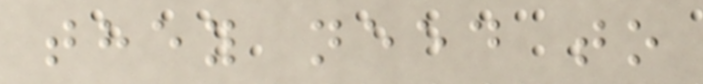they need to
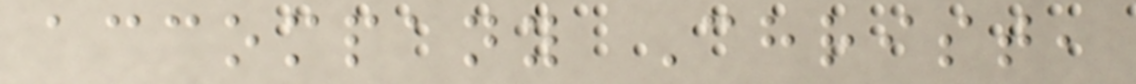accompany Christ,
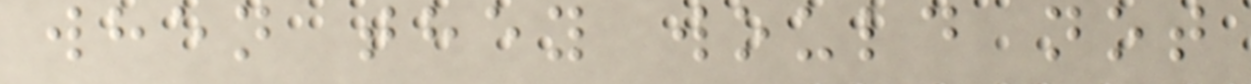when they would not
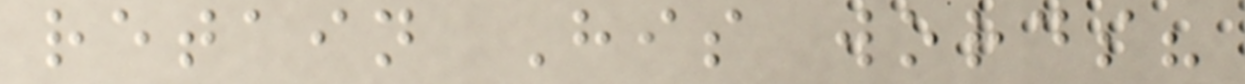retain His words?
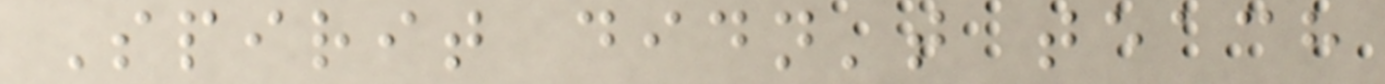Spirit didn't teach
